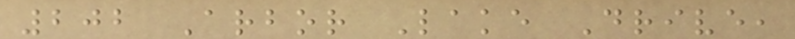202 Arbor Lake Drive,
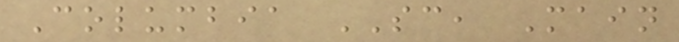Columbia SC, Main
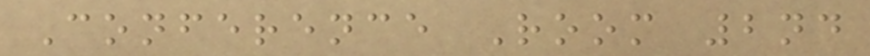Conference Room 2nd
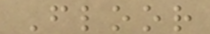Floor
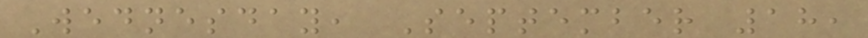Wednesday, September 18,
